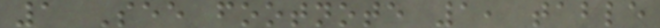1 See footnote 1, table
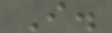I.
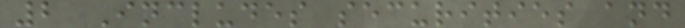2 Includes securities and
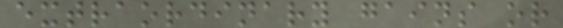extraordinary gains or
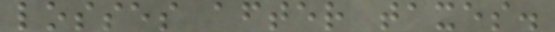losses after taxes.
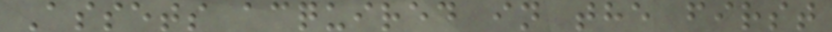Assets acquired in the first
